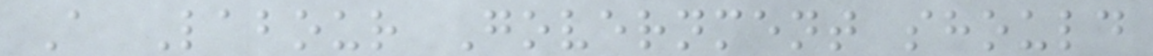A Labour Government should
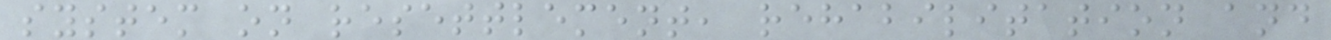system on resettlement, rehabilitation and
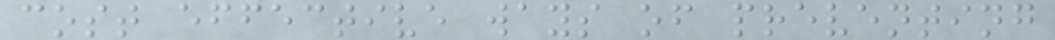cost effective ways of preventing
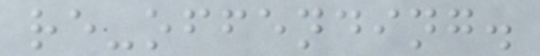re-offending.
